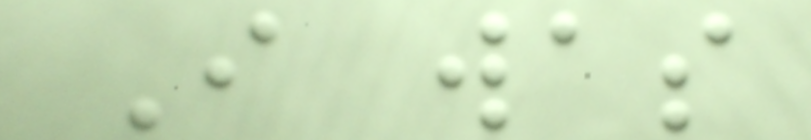I was
